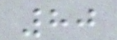80
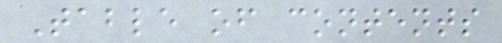Table of contents
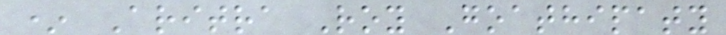* Aritra Roy Goathipaty
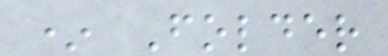* Folder
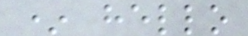* hello
